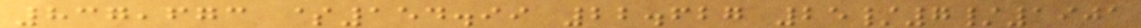837,673 $154.99 22.627 25/7/1901
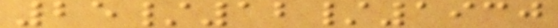25/12/1930
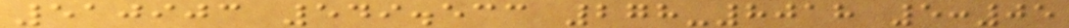510903 549.533 278-8018 5:05
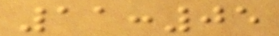11:05
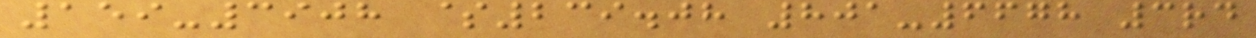159-3908 $239.08 801-6678 3rd
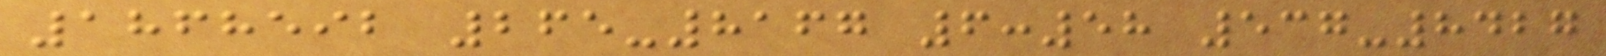1868592 265-8167 6:58 537-8427
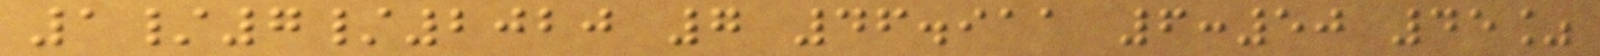1/7/2020 7 46.911 6:50 45%
